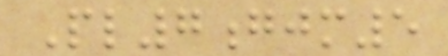Pl7gjm5
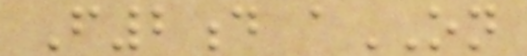F2d aON
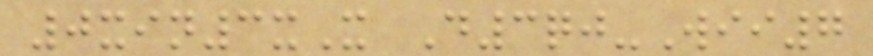0xin3xX D3qj-Wii7
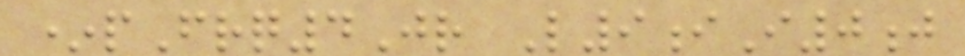*pFrq4Jr L9iI0j
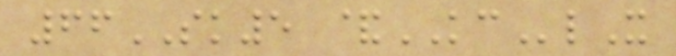66SK5 &KClX
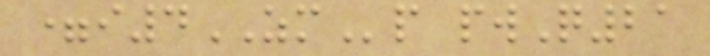=i4ZMp pwQ21
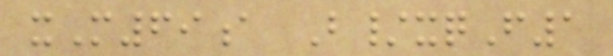xM69a B/xqF1
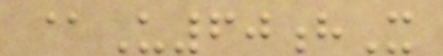@U60hX
